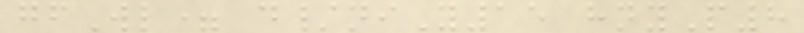gfWl= d/niY15 hnyP8
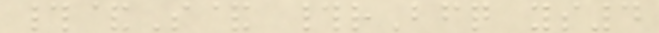#&S& #rBfq ys4
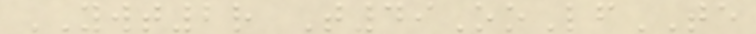YWT2r T49OoLfTE
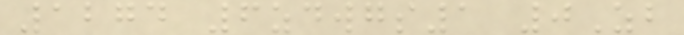1274 6zdwgs1 0Zb
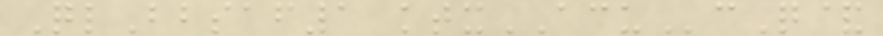QlBbsaf1 ktxACUcQ&
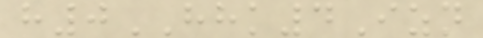h0HHK4Izn
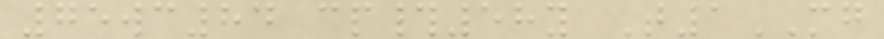75wc84 cp#58y T1MG
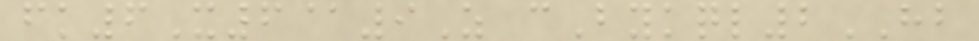fk6X6@9Z cBykql2HB
